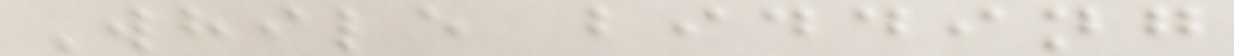While bidding
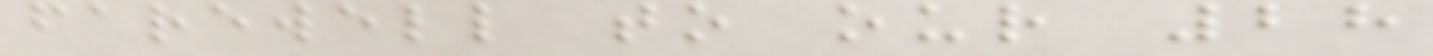farewell to our 28
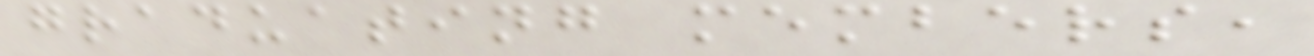graduating members,
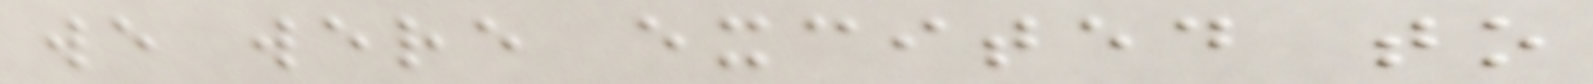we were excited to
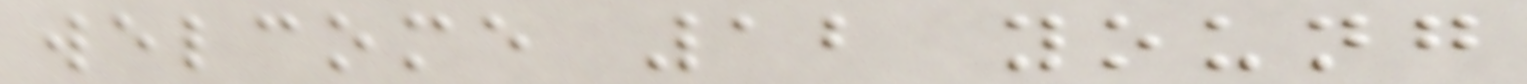welcome 12 young
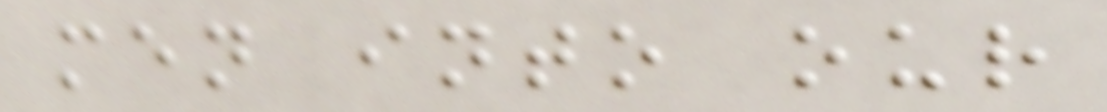men into our
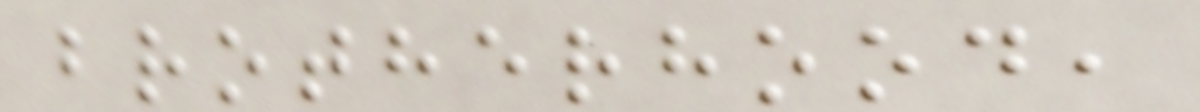brotherhood,
